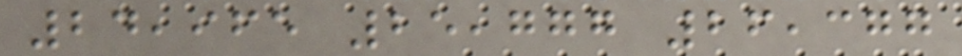24,965 25,777 26,377
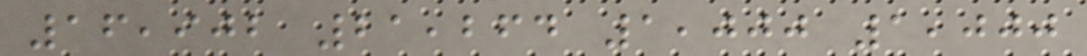16,902 21,264 1,000 1,000
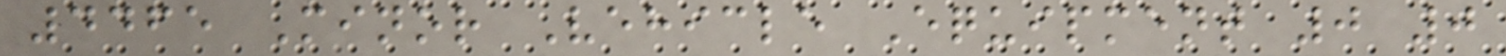4465 Minor Vehicle Equipment 0 0
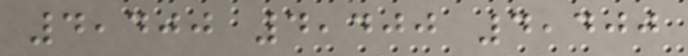4,400 4,400 4,400
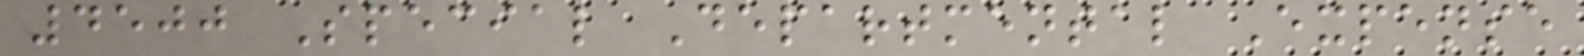4500 Special Departmental Expense
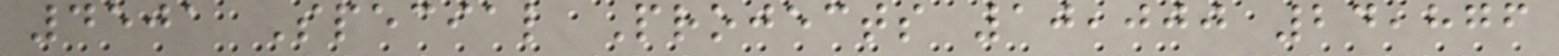4501 Special Projects 10,000 24,876
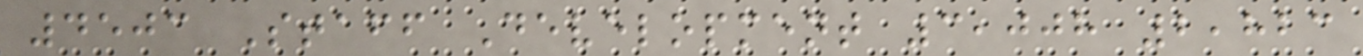4503 Staff Development 3,008 2,823
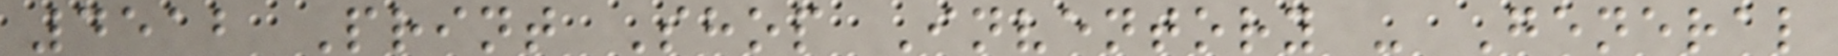4512 Print Shop Inventory - General
